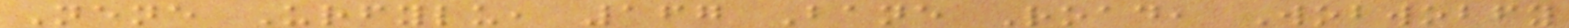Nene Urfylu, 167 Bane Road, Wobwobfy
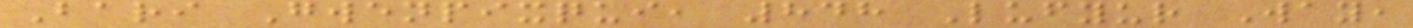Bari Gwenpixqui, 848 Lufyur Way,
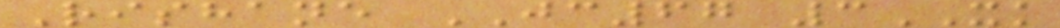Rishane JC67 3XK
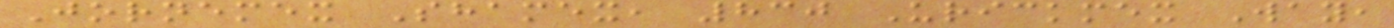Jornemex Shamex, 830 Urickmex Way,
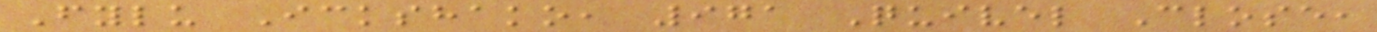Fylu Ickshako, 971 Quivel Close,
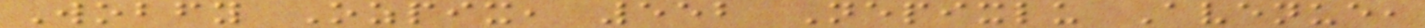Wobfy Ozpix, 552 Nepixlu Avenue,
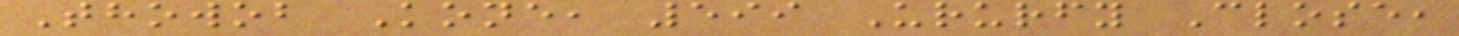Thowob Kone, 599 Ururfy Close,
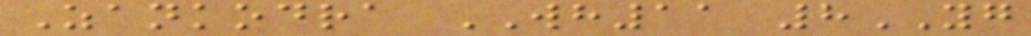Zankodra WH11 8YG
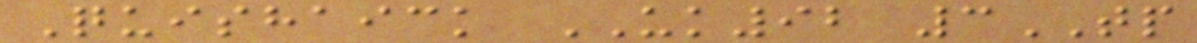Quishaick UK92 3TP
